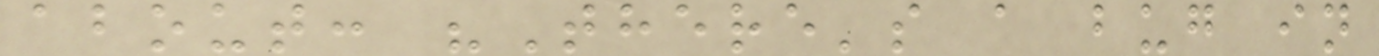about: "There's a bug in
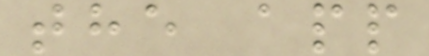the app
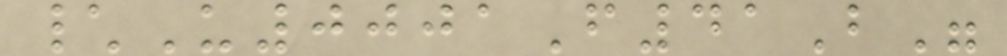\U0001F41B"
